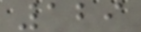129
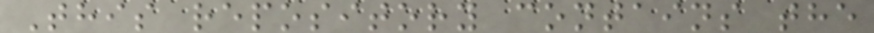This repository contains the
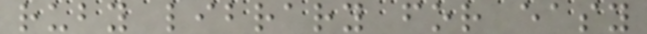ruby library for easy
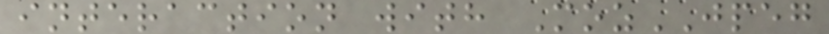interaction with MozJPEG
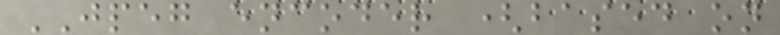JPEG encoder (based on
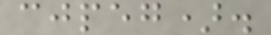cjpeg).
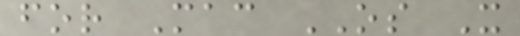for Mac OS X
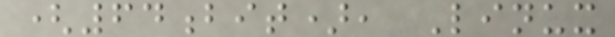(64bit), Linux
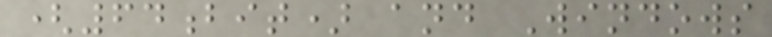(64bit) and Windows
